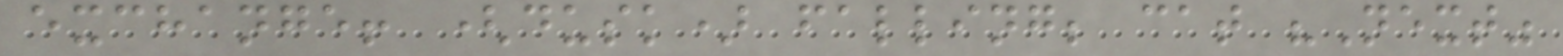exchange! (dusk) falling; cat "Next"
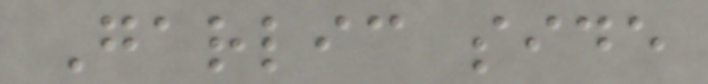Garlic side
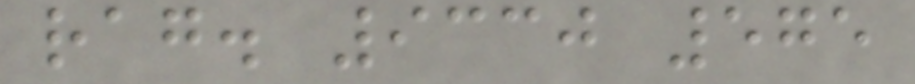rag. 9330 575
